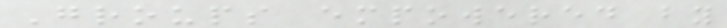Groups empowered by
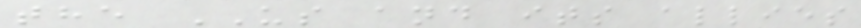the US and its allies
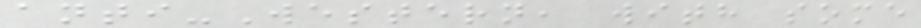anti-Western, with some
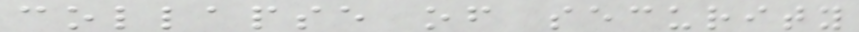collapse of security
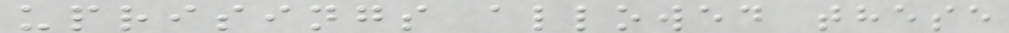uprisings allowed these
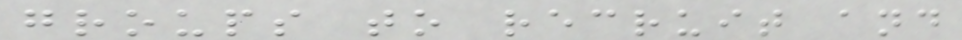groups to recruit and
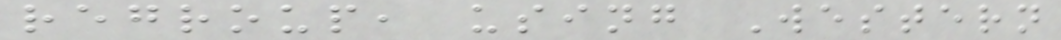regroup, using Western
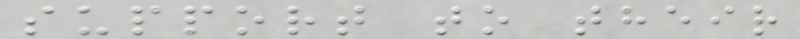support to their
